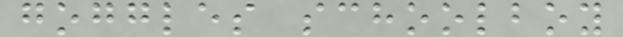goggles schoolboy
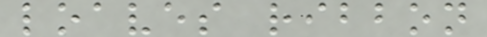loaves ribbon
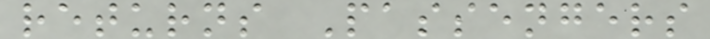returns Passengers
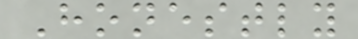Honestly
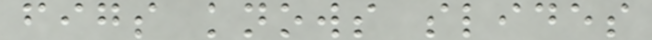figs knows slides
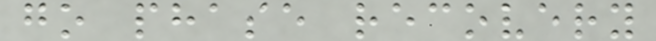go phase recovery
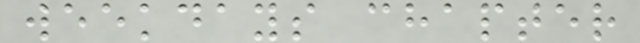weekdays chapter
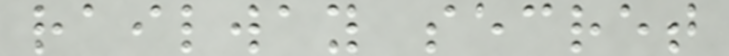railway secret
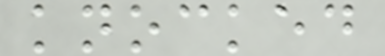knocked
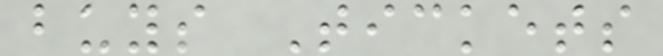buys Tickets
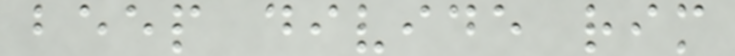beep divide rim
